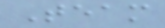Team
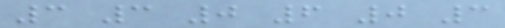3 3 0 6 0 3
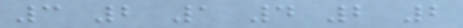3 2 1 4 2 2
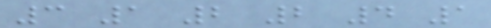3 1 2 2 4 1
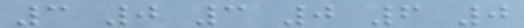3 0 3 0 6 0
